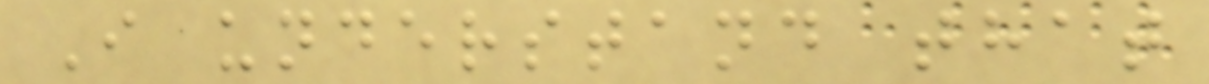I understand that
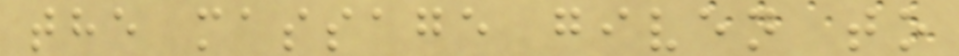the massage given to
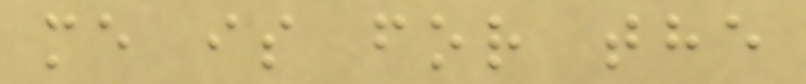me is for the
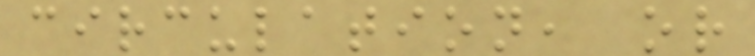circulation, or
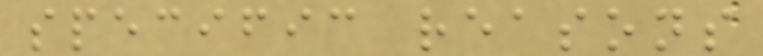specific reasons
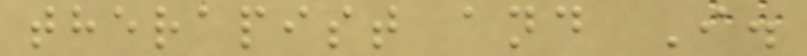therapist and I.
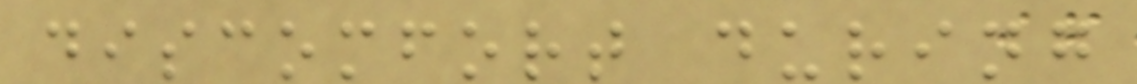discomfort during
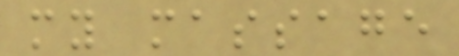my massage
